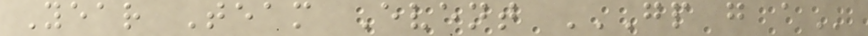Year Team Event GP G A
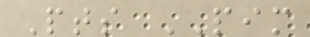Pts PIM
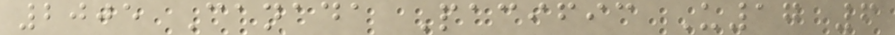2005 Canada Pacific U17 6
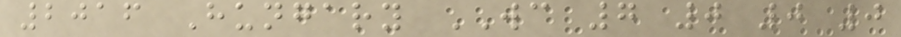2016 Hungary WC 7 0 0 0
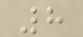8
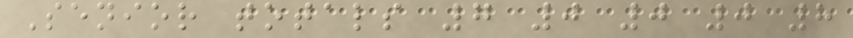Senior totals 7 0 0 0 8
